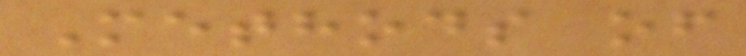Methods of
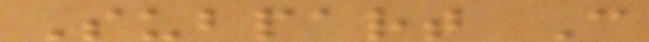Subpart C
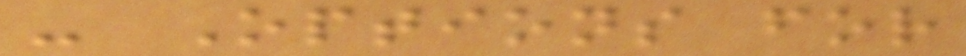- Options for
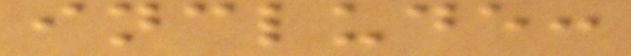include:
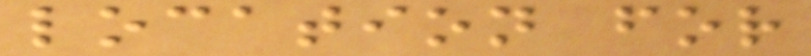location for
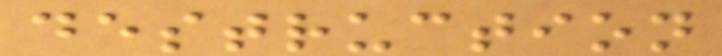destruction
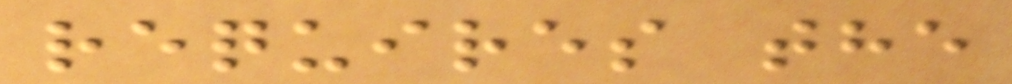requires the
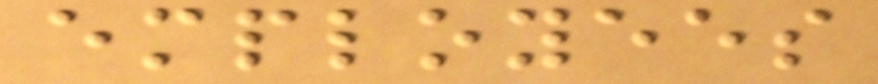employees
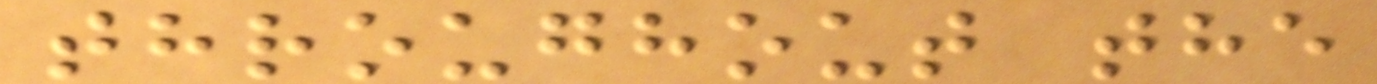throughout the
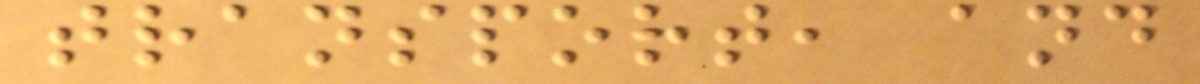transport, and
